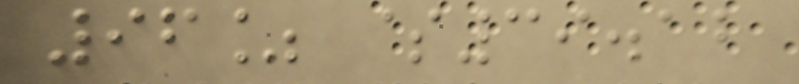96% $39.12
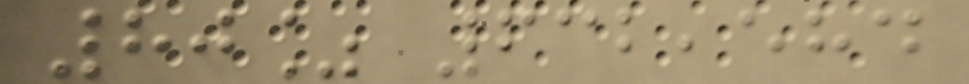80% 632,584
